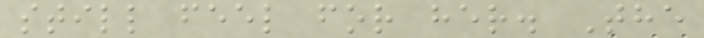still feel for her. The
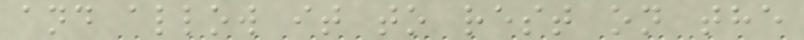and allow it to rest on the
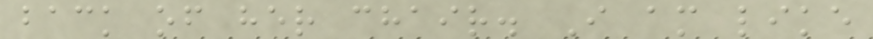back of her chair. I am like
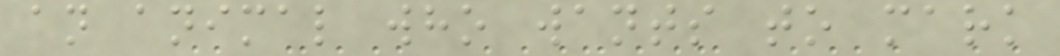an animal who wants to mark
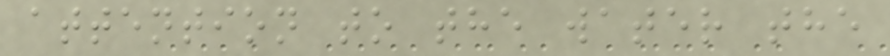attention to the water the
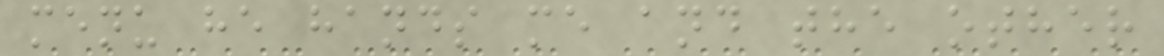menu he hands me and the other
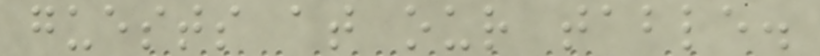guests at our table.
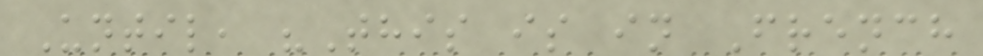Until, "This is in French
